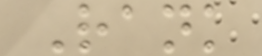Rank
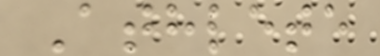Athlete
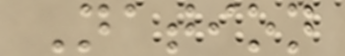Nation
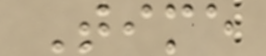Time
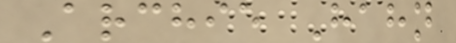Archie Hahn
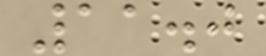11.0
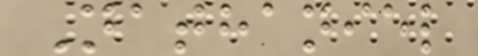Nathaniel
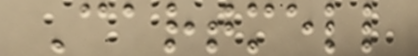Cartmell
